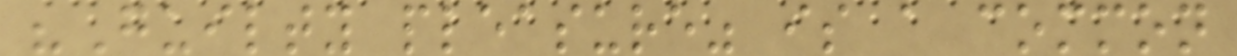"Guilty pleasure" is a common
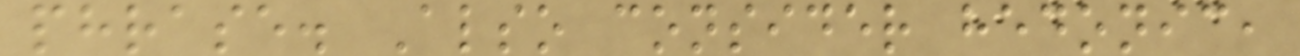phrase. Also consider hedonic,
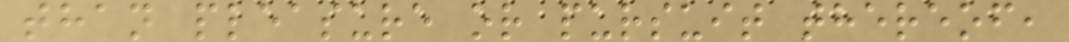than pleasure or pursuit thereof,
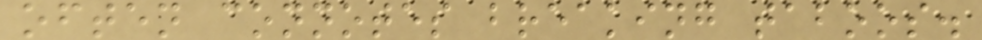often connotes breaking taboos.
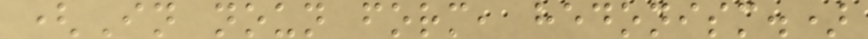(In noun form, hedonism.)
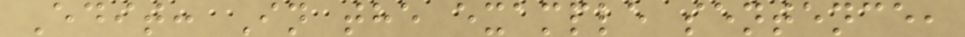Edit: In the example sentence,
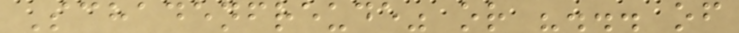Schadenfreude" or "... of
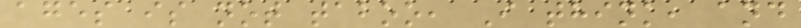ages is not taboo, I think, and
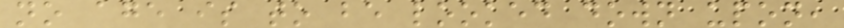no age is to be looked down upon,
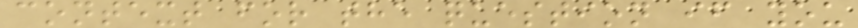context for the question if you
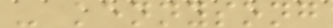- kennysong
